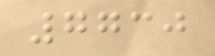7730
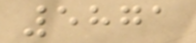5871
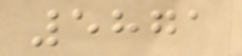5871
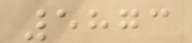5873
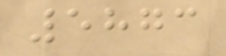5873
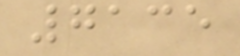7135
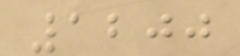1200
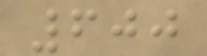600
